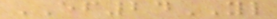EF24YL
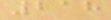218
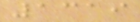1319
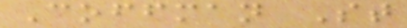Coffman St
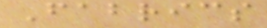Fabrics
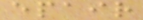epair
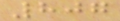807
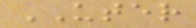UTER
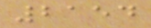2154
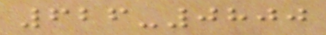626-0800
